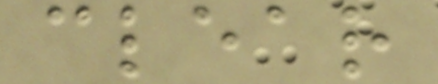clear
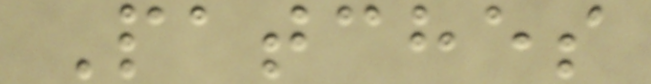Patches
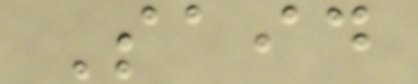Said
